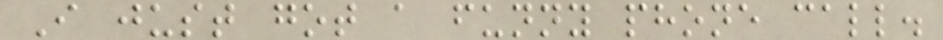I just got a funny phone call.
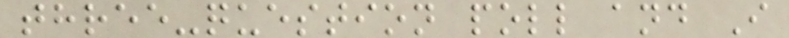three-question poll and I
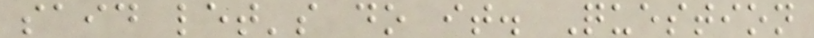said let's do it. Question
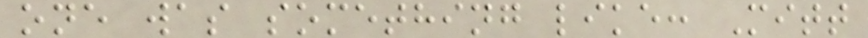one was something like: Mitt
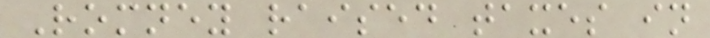Romney raised taxes in
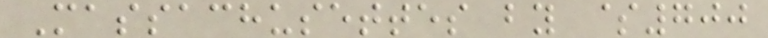Massachusettes by $700
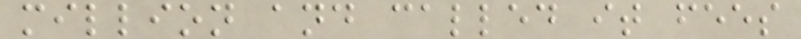million and called it fees
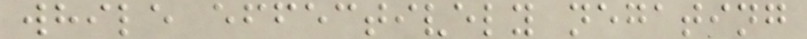while effectively negating
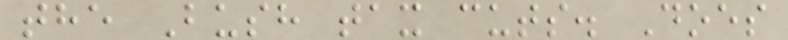the Bush tax cuts. Does
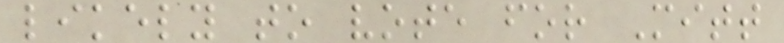likely to vote for Mitt
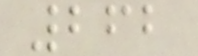262
